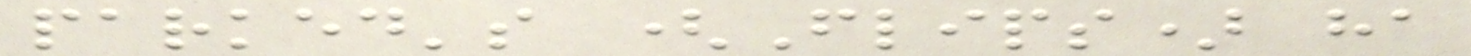parked's (Flips) ha
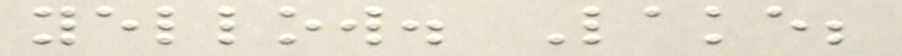yellow. Lake;
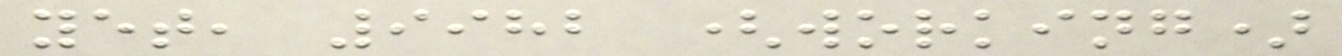yet, 9982 (working)
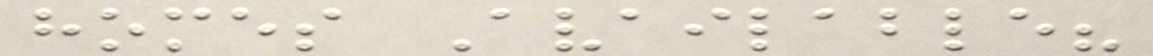homes Available?
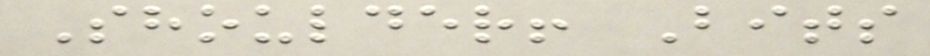Shoulder! Bits
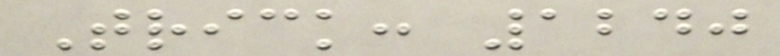Trick: 1240
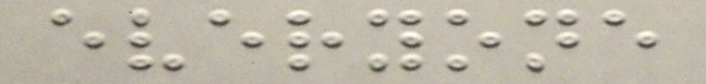everyone
